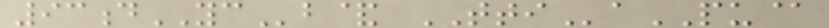93dYCb& TTIaPU@
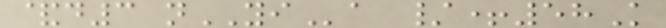&d3 nYIa /+58K
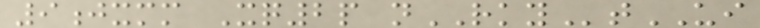9jxmm Xq2p nRKYtUI
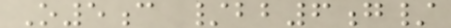O5c /bb6g/
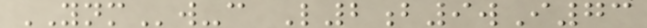YNMw-c L2b9wI73
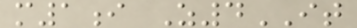m1i Z4IT
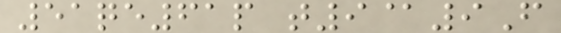51qe61p t9@9F
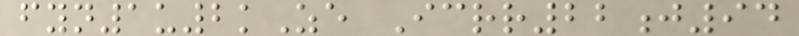fyn1u2kZe Icrr22j94
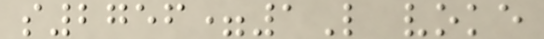s2756=1L voke
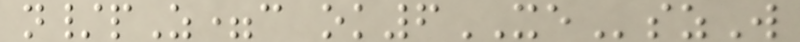n/pZ=c ok6XEszW
